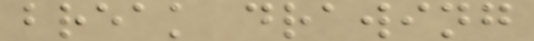break drawing
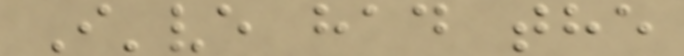I've had the
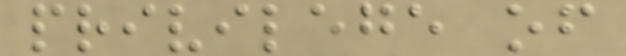privilege of
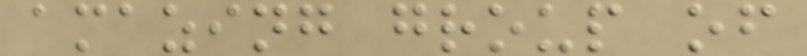amazing group of
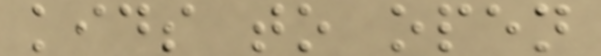kids to open
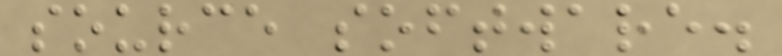source software.
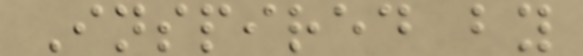Inspired by
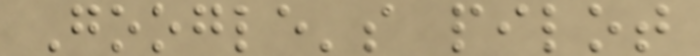Google's pilot
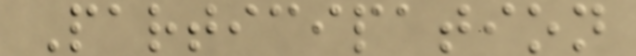Participation
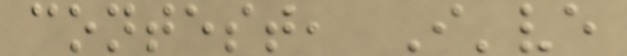contest, I've
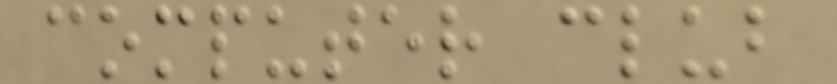computer club
